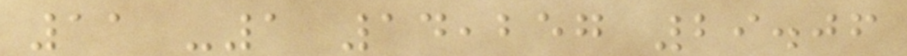11 -1 14,257 29.06
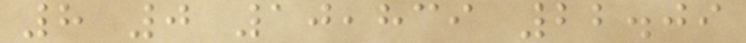8 0 10,839 22.09
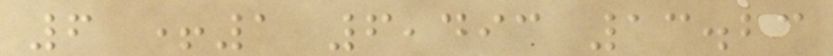6 +1 6,493 13.23
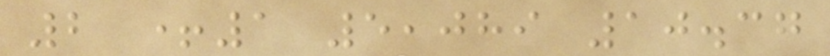2 +1 5,089 10.37
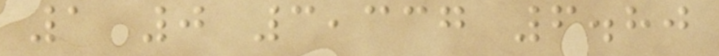1 0 3,337 6.80
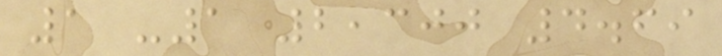1 -1 2,300 4.69
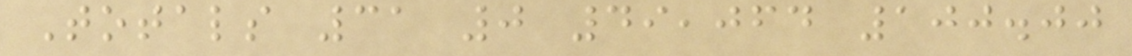Totals 31 0 49,064 100.00
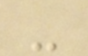-
